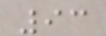93
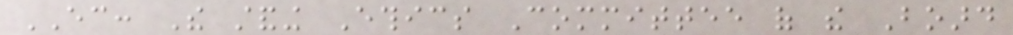EC: The standing Ethics Committee of the Board
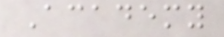Academy
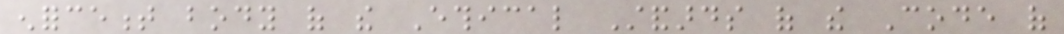enforcement body of the Ethical Standards of the Code of
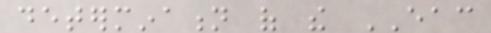determination of the EAC
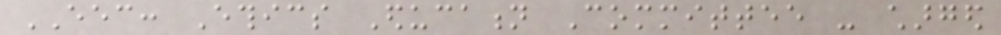EEC: Ethics Education Committee - charged
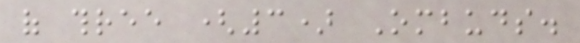of three (3) Ombuds.
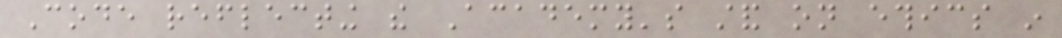Code reflecting the Academy's stand on ethics in
